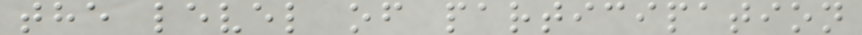the level of participation
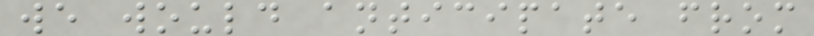we would anticipate from
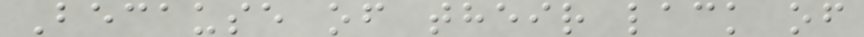Because of their lack of
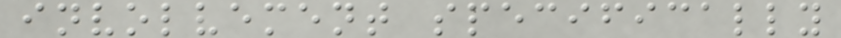involvement specifically
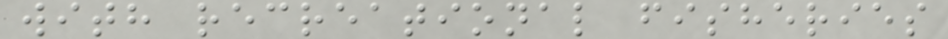with recreational fisheries
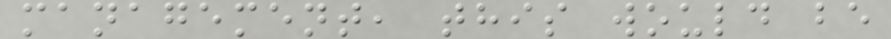management, this would be
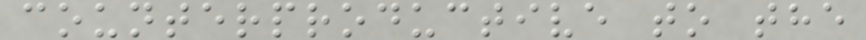counterproductive to the
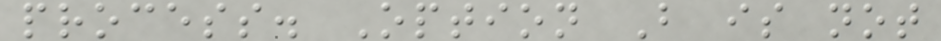process. Option B is not
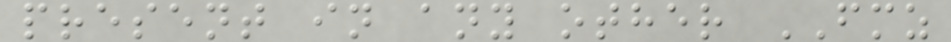present in any other FMZ
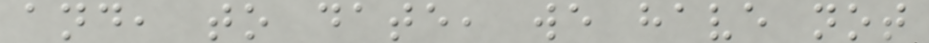and, to date, we have not
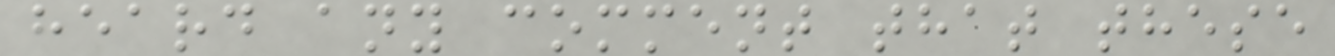heard any comment that these
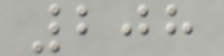208
